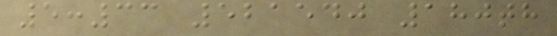5:33 521540 180th
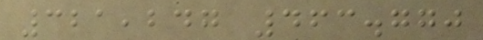321,247 463.770
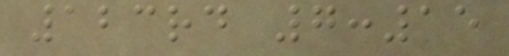123rd 7:15
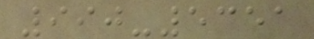990-5351
